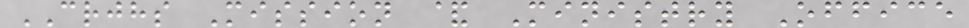CRJHS Mission & Ministry Office
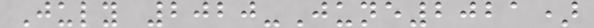July 2020-June2021)
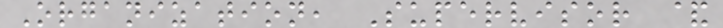Organization, Supervisor &
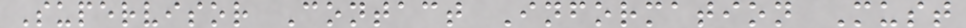Supervisor Contact Information Must
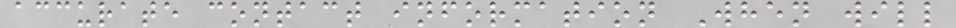accurate contact information When will
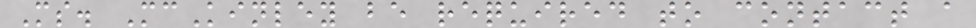Ms. McKinley be required to contact a
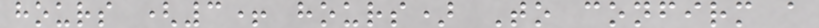hours (3+ hours) To confirm a
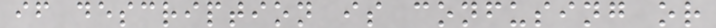if description is confusing or
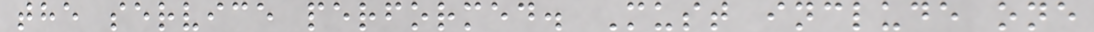the service performed. Must include one
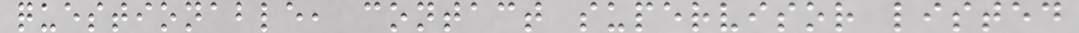questionable, contact supervisor listed
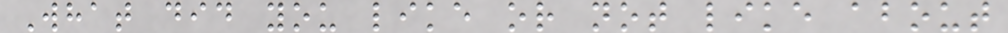What did you like or not like about
